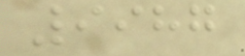9987
